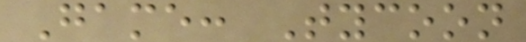Game: Tycoon
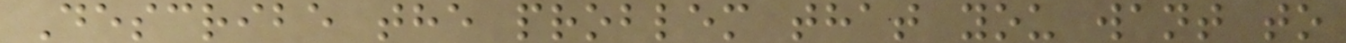Describe the problem that you want to
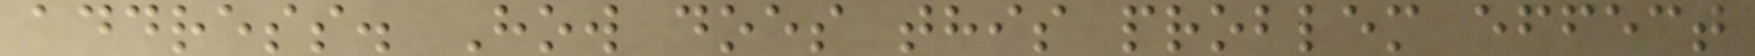address. How does this problem effect
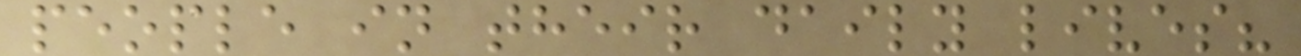people in their daily lives?
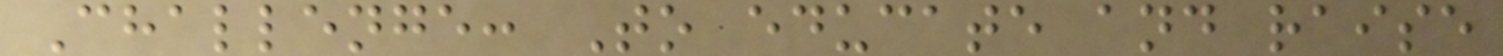Challenge: To educate and raise
